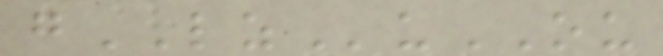gLZuOU
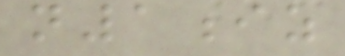n1iz
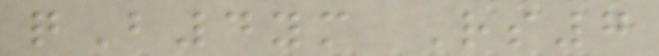qB4ym Rs7
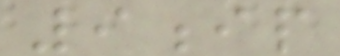9ip
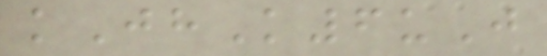kJhK6uJ
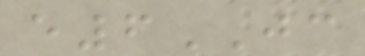e6JC
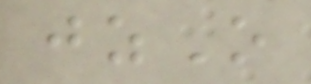jzO
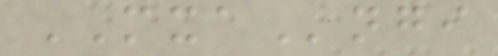MXAngi
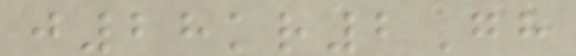j28kr2Gh
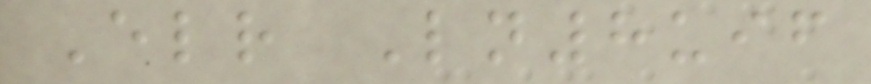Elr Ln8uif
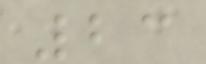23
